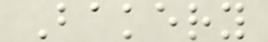Bakery
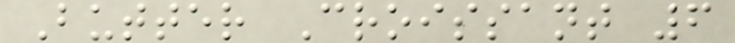Butter Croissant 6
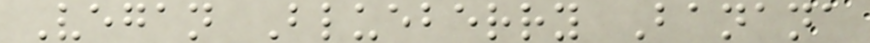Vegan Blueberry Banana
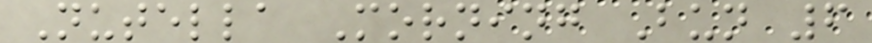Nutella Morning Bun 6
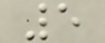5
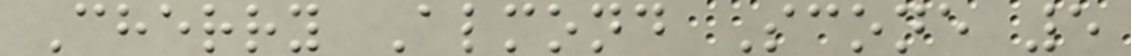Cherry Almond Scone 5
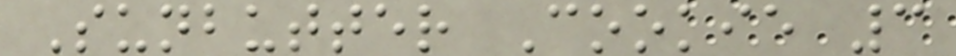Sunbutter Cookie 3
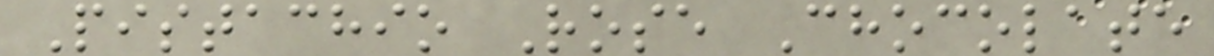Pistachio Rose Chocolate
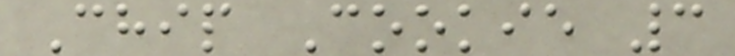Chip Cookie 3
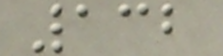132
